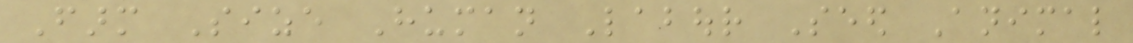Farm Size Human Labour Seed Animal
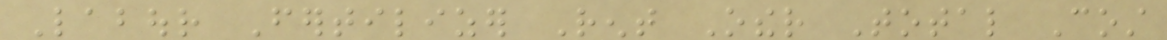Labour Fertilizer Rent Other Total Cost
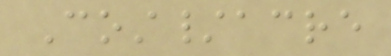Cost/acre
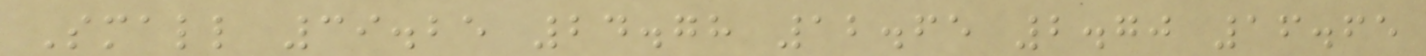Small 39.25 24.78 12.65 2.70 16.65
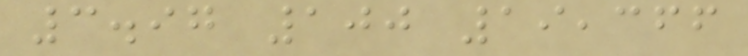3.97 100 19,366
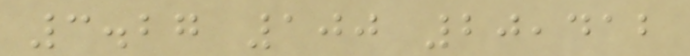3.27 100 20,412
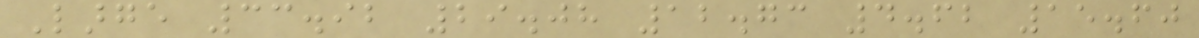Large 33.92 29.08 12.73 4.62 15.60
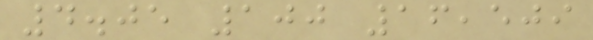4.05 100 16,509
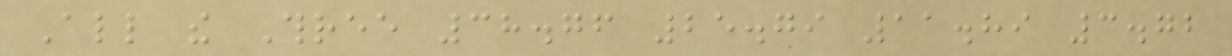All the Three 38.76 25.79 11.89 3.72
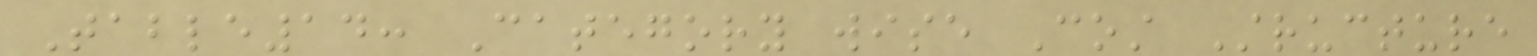Table14: Category wise Cost Structure
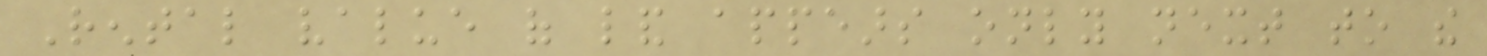Rental value of land appears only next to the
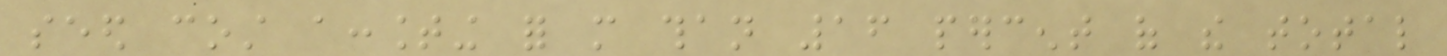seed cost accounting for more than 16 percent of the total
